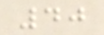40
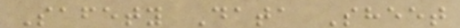Safety Data Sheet
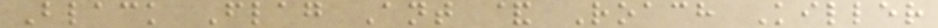Black Flag Ant & Roach Killer
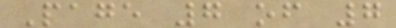Page 7 of 7
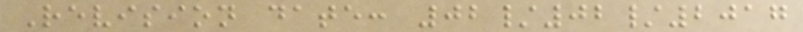Revision date: 02/02/2017
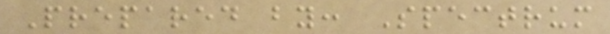Prepared by: Spectrum
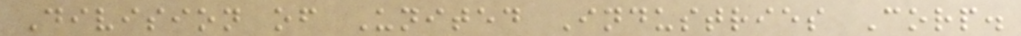Division of United Industries Corp.
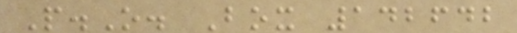P.O. Box 142642
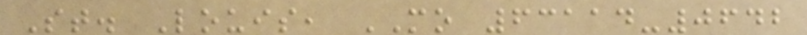St. Louis, MO 63114-0642
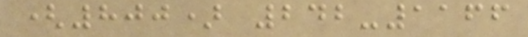(800) 242-1166
